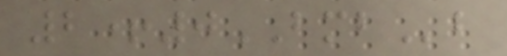2+0BMBb
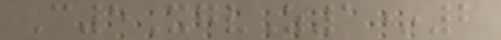C5XgvZ1*2
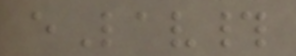eLav#
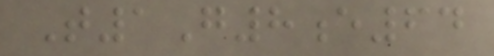T1G8e64
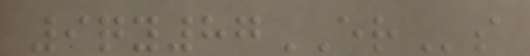9qy87ERs
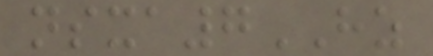nsxa7HZ
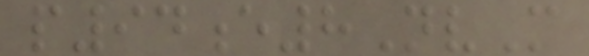p94e8NvM
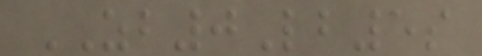ZB0Lb5s
